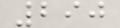290
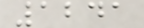1241
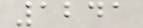1241
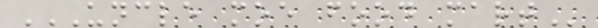UNCLE MOE FOOD MART
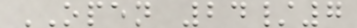OPEN 24/7
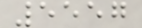5557
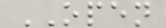OPEN
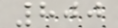800
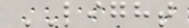LIGHT
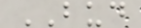BUD
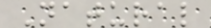Natural
